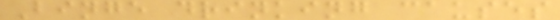Binge drinking causes
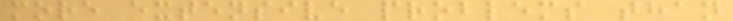more extensive problems than
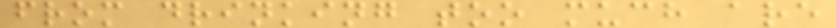from drinking too much are
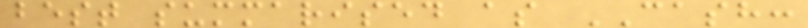best summarised as CASH:
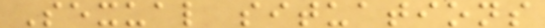Sexual situations
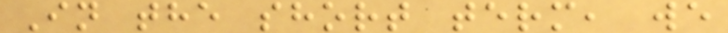In the short term, we
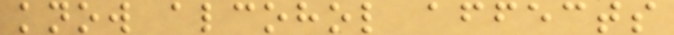know alcohol affects
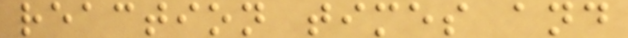reaction times and
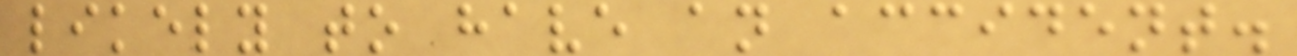likely to have an accident.
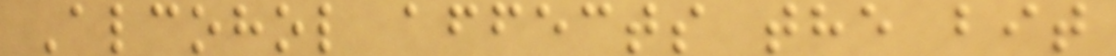Alcohol affects the bit
